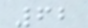62
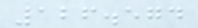126.574
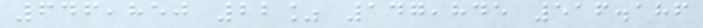646,850 22% 147,845 516.186
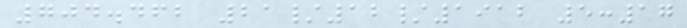704.462 21/12/1912 5:17
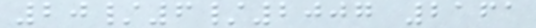20/6/2007 2161
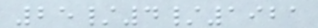25/4/1921
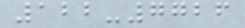122-7726
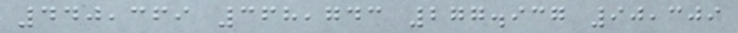440,369 368,743 277.937 90,309
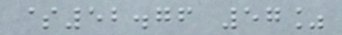$52.76 57%
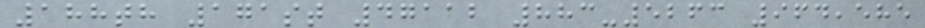188th 171st 47112 883-5263 964,585
